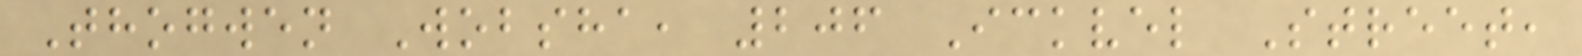Thogwen Wobsha, 206 Ickvel Street,
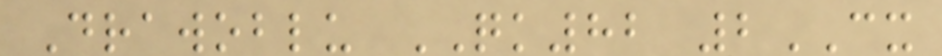Drawoblu QK82 2CX
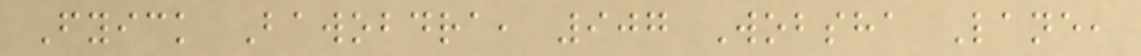Fyick Bawobdra, 907 Wobsha Lane,
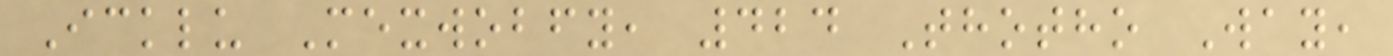Icklu Mexwobfy, 424 Thotho Way,
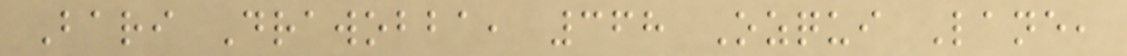Bari Drawobba, 368 Ozqui Lane,
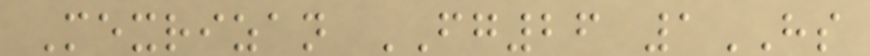Mexrizan FG26 1HS
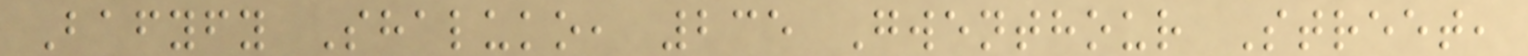Bafyfy Shaluko, 235 Gwenthour Street,
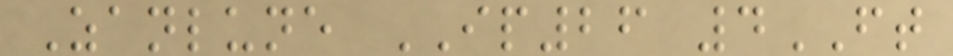Zanlune IP26 4FT
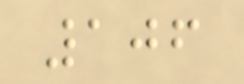106
